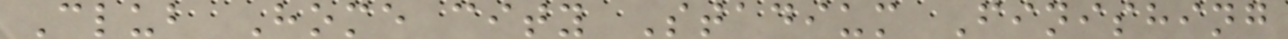Club Home city Stadium Finishing
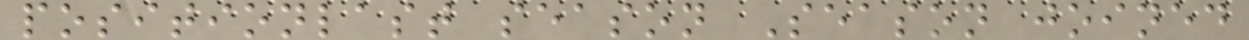positionlast season Season joined
